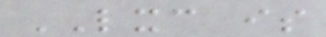LXC is
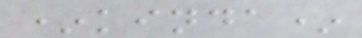*kinda*
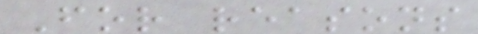For reasons
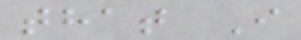that I
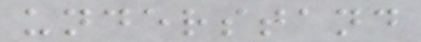understand
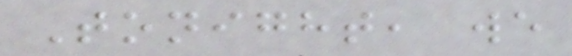Tonight, we
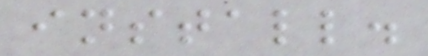install.
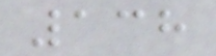138
